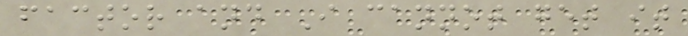factor and I cannot get it
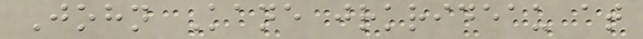John Kane jrkrideau at
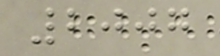2007
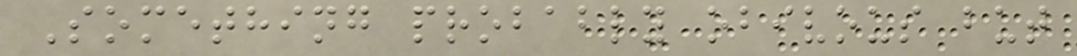Something probably obivous but
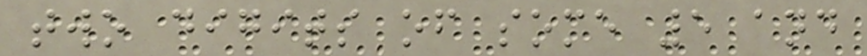two digits of some 5 and
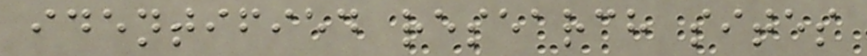identified research sites
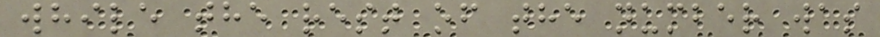while the rest of the number was
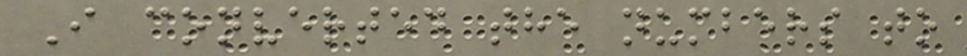I converted the numbers to
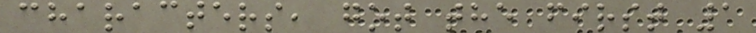characters, got the first 1
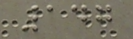147
